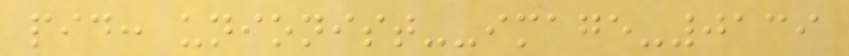pid: unionist--image-0139
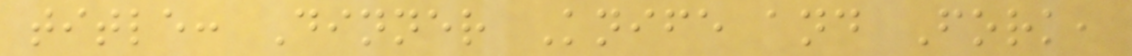title: Dinner Knife and Fork,
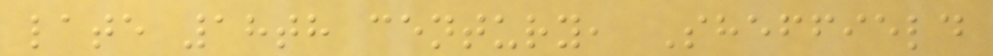late 18th century, Sheffield
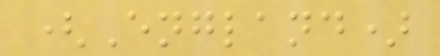(England)
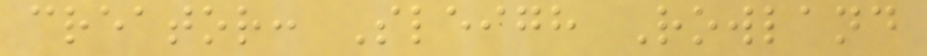creator: Sleigh Rowland
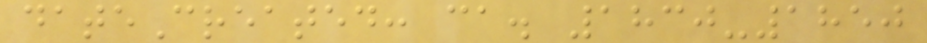dateCreated: ca. 1830-1850
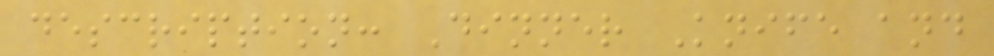description: Dinner Knife and
